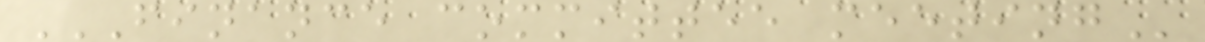FINANCE COMMITTEE MEETING
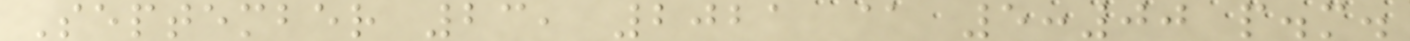September 23, 2021 @ 5:00 p.m.
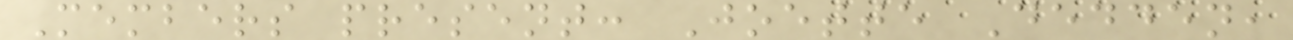Members present: Joette Dedden,
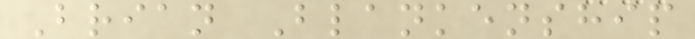Brian Blankenship
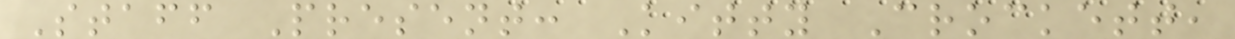Staff Present: Kitty Crockett,
